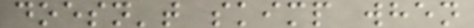doesn't skimp when
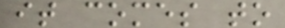it comes to
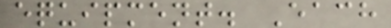equipment. Each
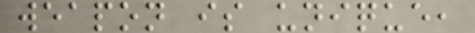weapon is unique,
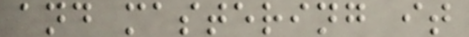and mastering it
